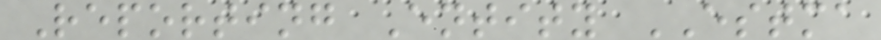Reporting Entity ESTMA
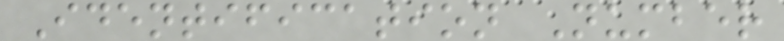Identification Number
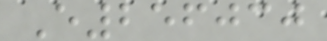E256030
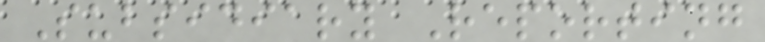Subsidiary Reporting
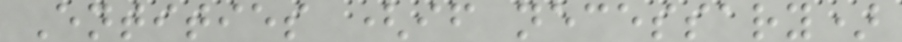Entities (if necessary)
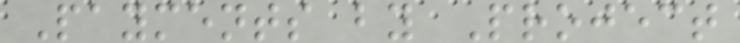Payments by Project
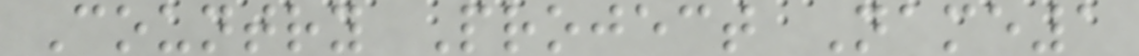Country Project Name1
